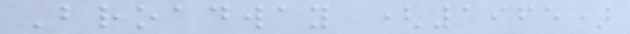Broadway (1965)
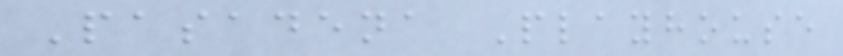Pasadena Playhouse
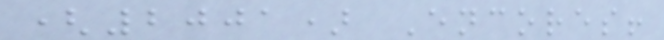(2001) Encores!
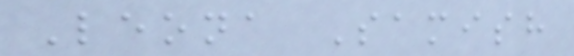Leona Samish
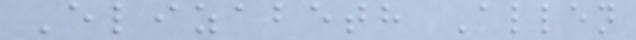Elizabeth Allen
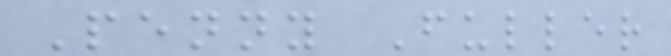Penny Fuller
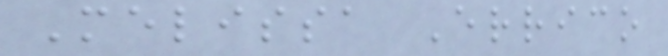Melissa Errico
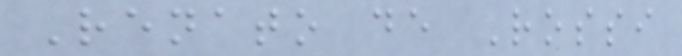Renato de Rossi
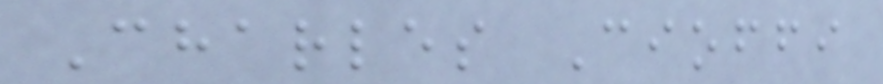Charles Cioffi
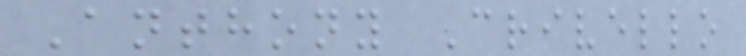Anthony Crivello
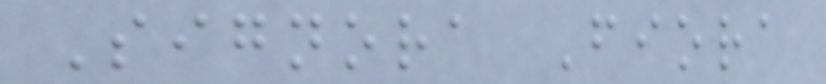Signora Fiora
